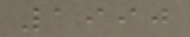1990
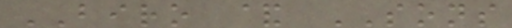BIRO & SONS
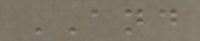AND
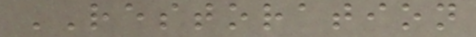RESTORATION
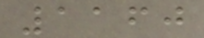1160
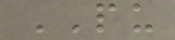PU
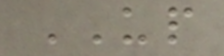UP
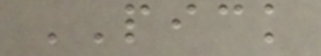PICK
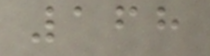168
